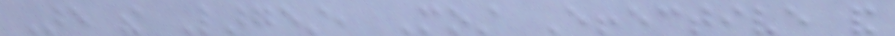Are the Largest, Most Effective and
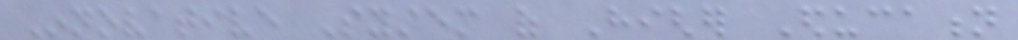Innovative System of Higher Education
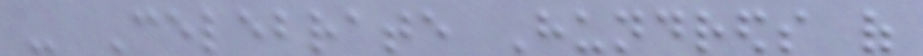- Celebrate Hundreds of
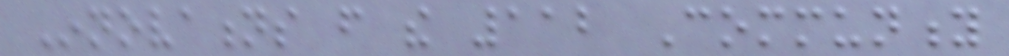Innovations from the 112 Community
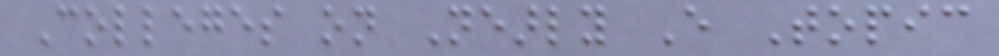Colleges on Nearly Every Topic
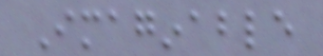Imaginable
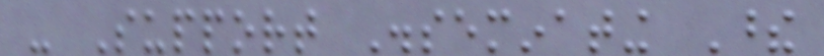- Support Disseminating These
